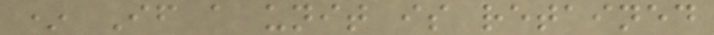* If a unit is retained
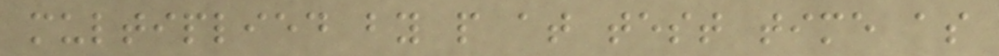multiplied by p at test time as
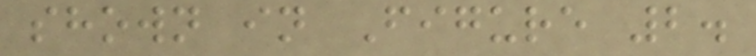shown in Figure 2.
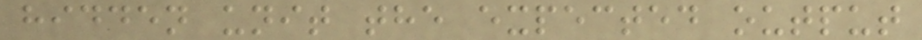hidden unit the expected output
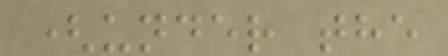(under the
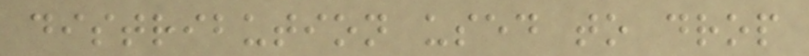distribution used to drop
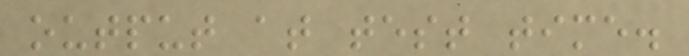output at test time.
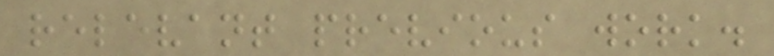relevant previous work.
